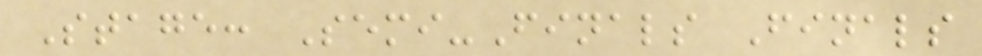Stage: Semi-Finals Finals
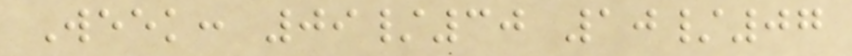Week: 09/30 10/07
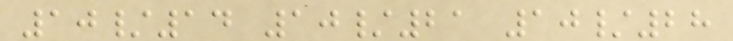10/14 10/21 10/28
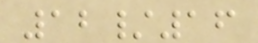12/16
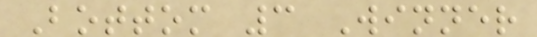Bottom 3 Winner
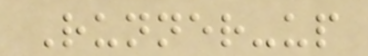Runner-up
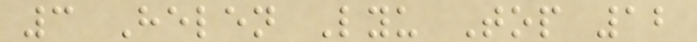3 Helen Lyu Top 12
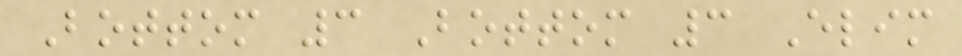Bottom 3 Bottom 3 Elim
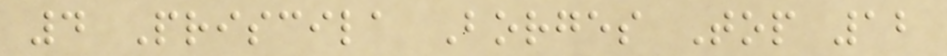4 Priscila Borges Top 12
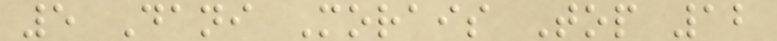5 Dani Morais Top 12
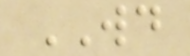WD
